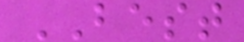BEST
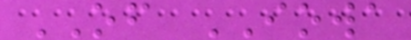OF IOWA
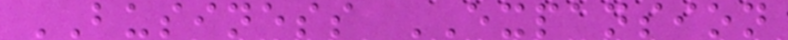BUSINESS EXPANSION
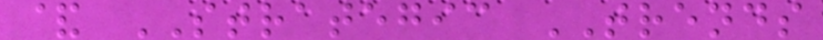& STRATEGIC TRENDS
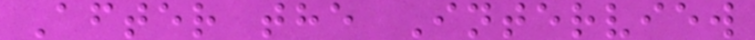After the Interview
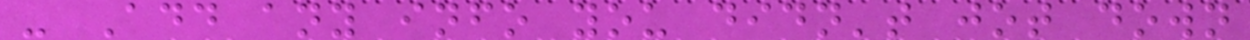- Add any info you didn't jot down
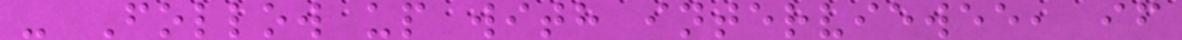- Follow up with interviewee, if
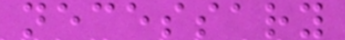necessary
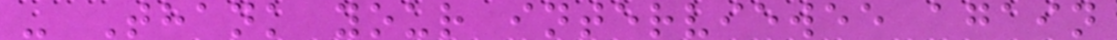- Thank your interviewee again
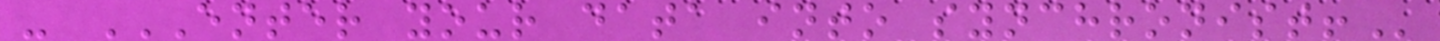- ENTER YOUR DATA INTO SYNCHRONIST!
